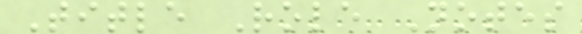Title Role Notes
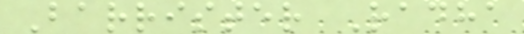Barrister Radha
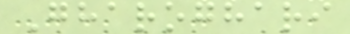Gharoghari
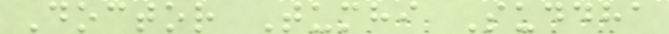Doctor Tumhi Suddha
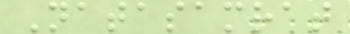Natasamrat
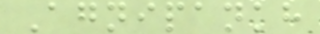Agnipankh
